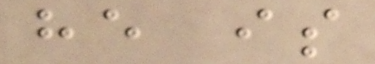he is
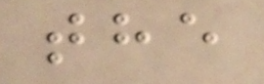the
